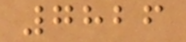7826
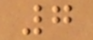7
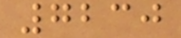7230
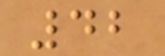42
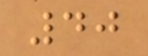40
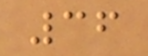36
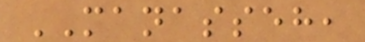MANASSEH,
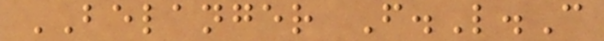BELANGER F.L.C
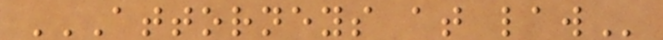ATTORNEYS AT LAW
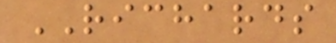RICHARDS
